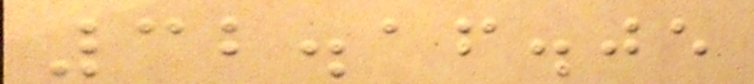32.16.05
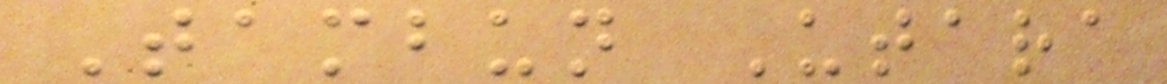Tambun Utara
